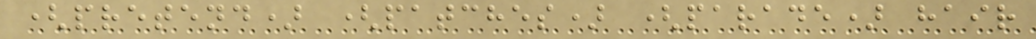(pretend) (patches) (parade) hair
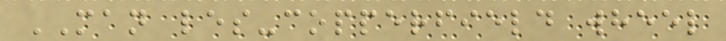MAN les-copperfield wheel
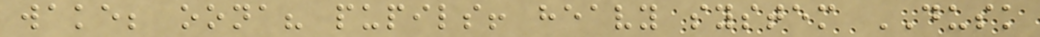wake; oona? pupils! heavy system DUSK
